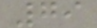79
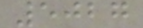5027
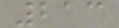213
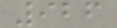926
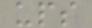ups
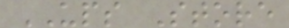UPS Store
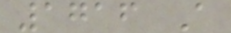1716 A
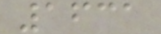1631
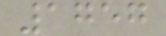1757
